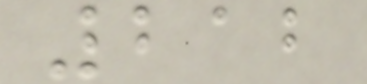212
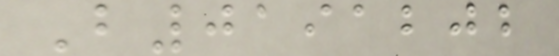B0191202
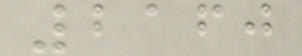2160
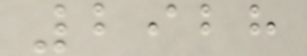2928
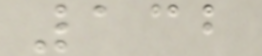132
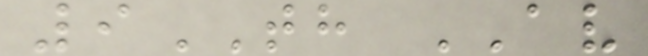9TH AV
